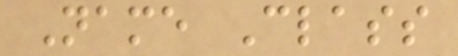Name Class
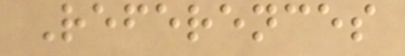References
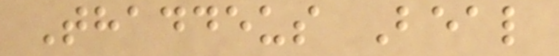Thaddeus Beal
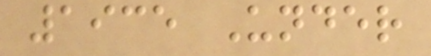1935 Under
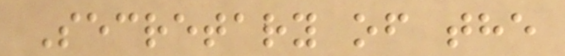Secretary of the
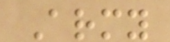Army
